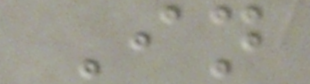In
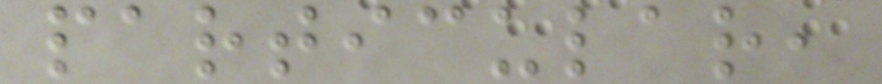particular,
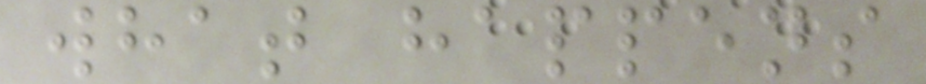what happens
